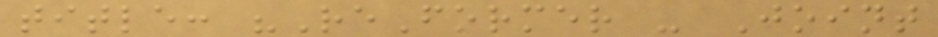title: "ReFormer - Joint
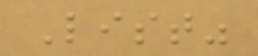List"
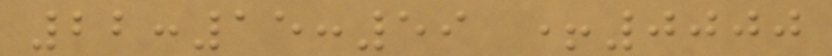22:15:59 +0000
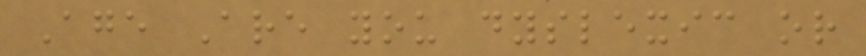Age Are you dyslexic or
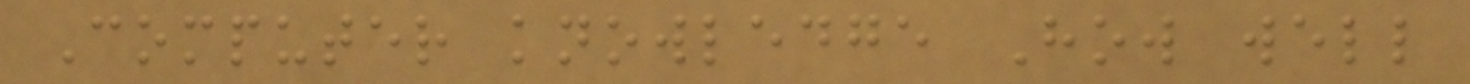Computer knowledge How well
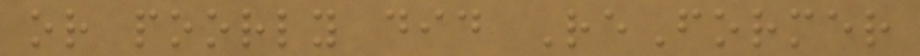or poorly did ReFormer
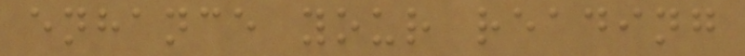enhance your reading
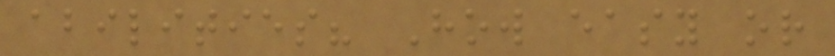abilities? How easy or
